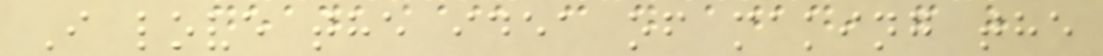I love the idea of making the
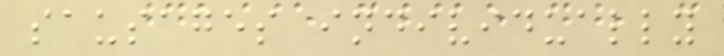sausages individually
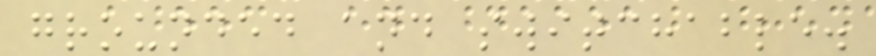grounded and switchable.
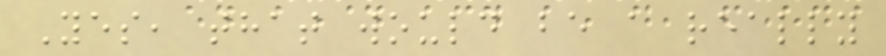Yes, that would be a really
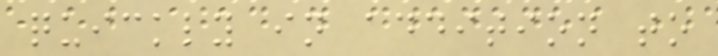quickly in addition to
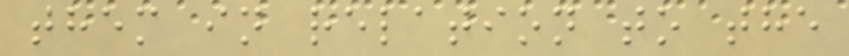them in relation to the
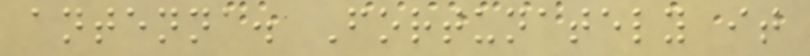antenna. Fortunately it
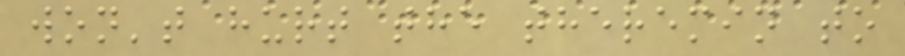won't hurt the theremin to
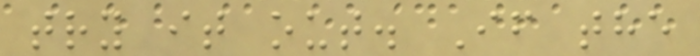try it out. If the
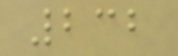232
